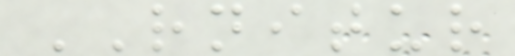RNITUR
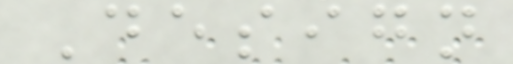Design
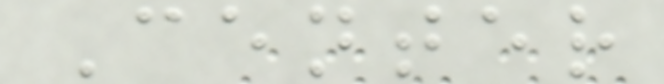Center
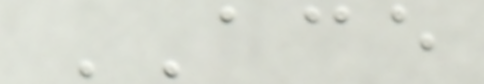ACE
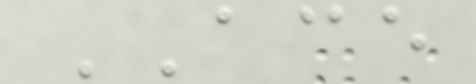ACE
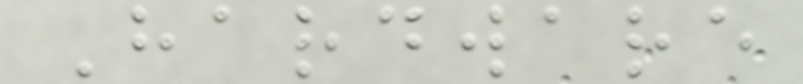Hardware
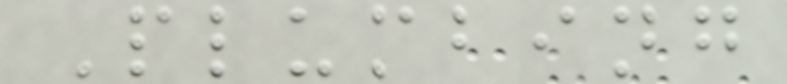Plumbing
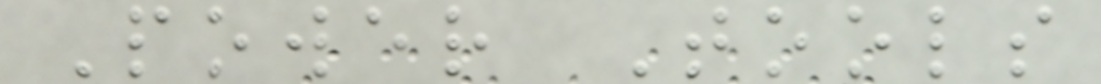Power Tools
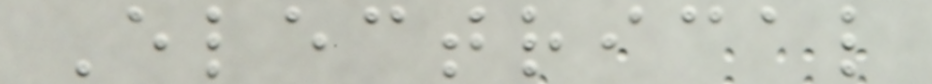Electrical
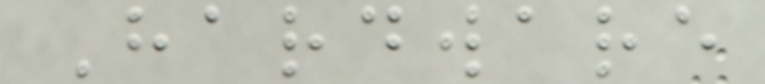Hardware
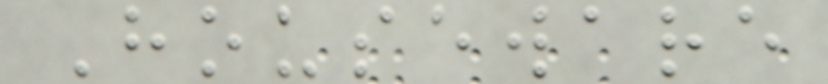Houseware
